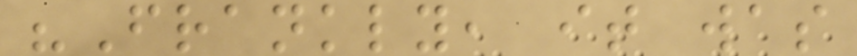"Frankly, it was
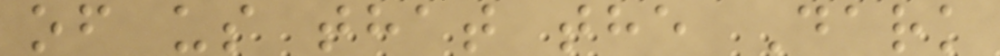of us that the Dark
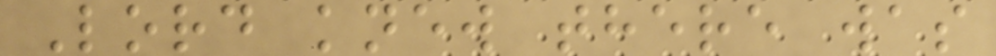Lord knew there was
